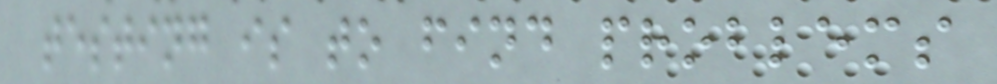testing is to find problems
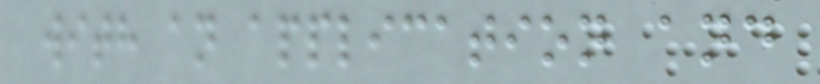with an application and
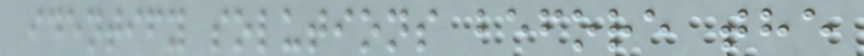identify solutions before the
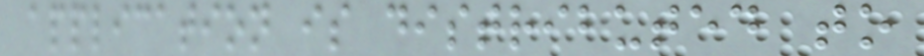application is distributed to
